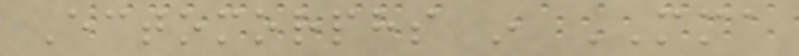Ectomorphs in MMA
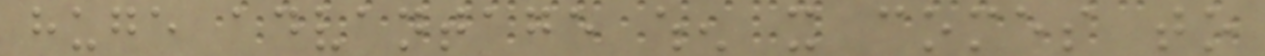huge advantage when it comes to
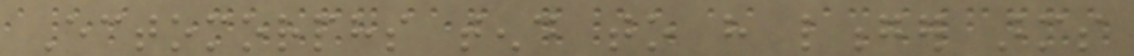Ectomorphs tend to have longer arms
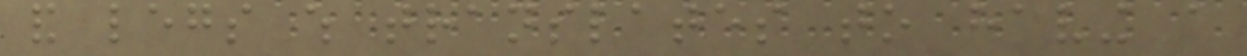and legs which translates to having a
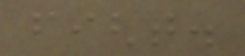fight.
